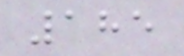185
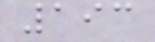193
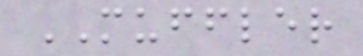MUFFLER
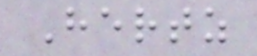Hertz
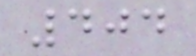404
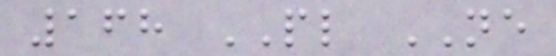168 PL NE
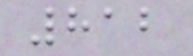812
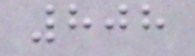808
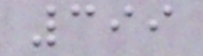399
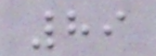89
